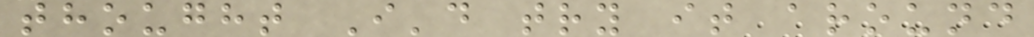thought I'd try it around
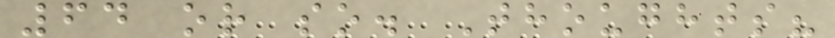64 or so. Thoughts?
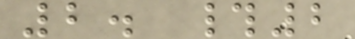2. #2
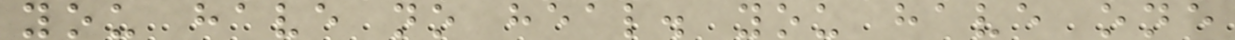you have no heal. you have one
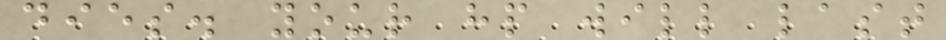dies. your hp will last
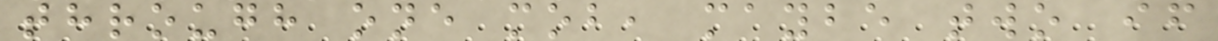through one mob, maybe two if
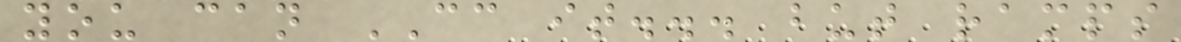you can CC it... but ramps
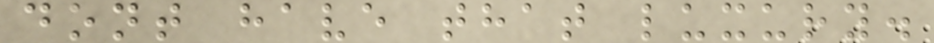dont have that luxury.
